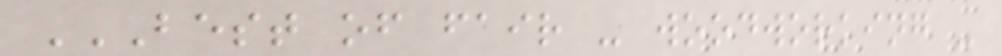BEST OF FAIR - WOODWORKING -
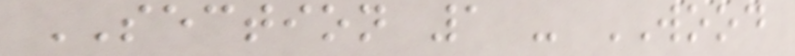SECTION 1 - WOOD
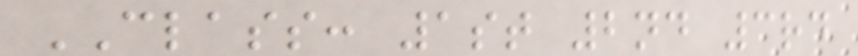CLASS: 1st 2nd 3rd
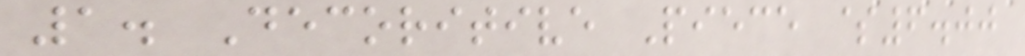1. Decoritive Piece $6.00
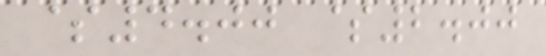$4.00 $2.00
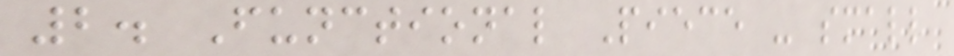2. Functional Piece - small
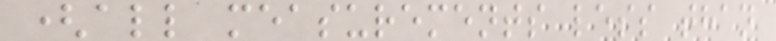(all measurements less than
